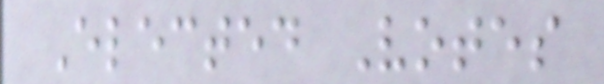Elected Votes
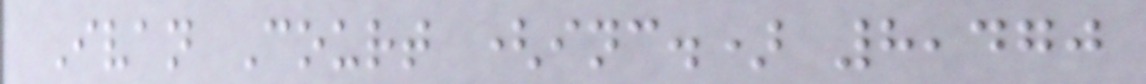Ivan Court (inc.) 8,470
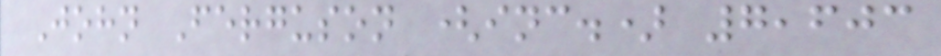John Ferguson (inc.) 7,603
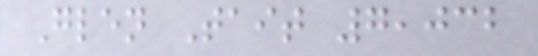Glen Tait 7,032
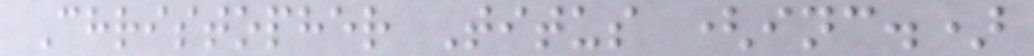Christopher Titus (inc.)
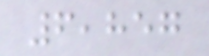6,857
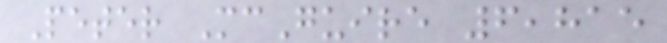Peter McGuire 6,815
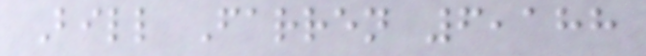Bill Farren 6,188
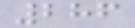286
